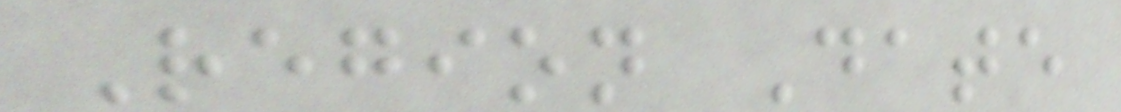Region Date
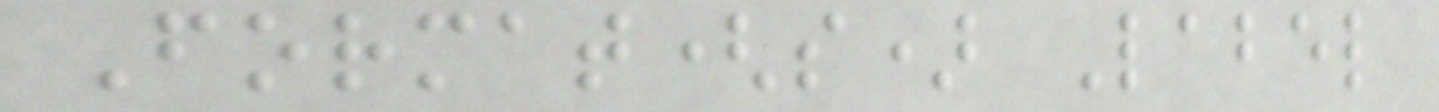Format(s) Label
